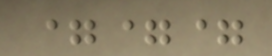===
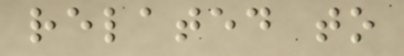related to
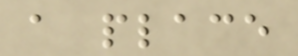a place
